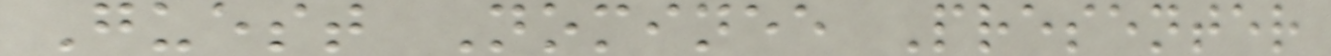Guest Nominee Presenter
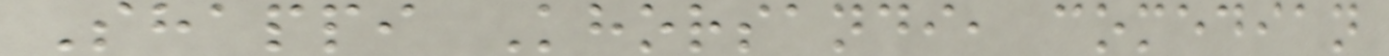Shappi Khorsandi, comedian
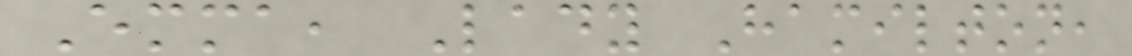Emma, Lady Hamilton,
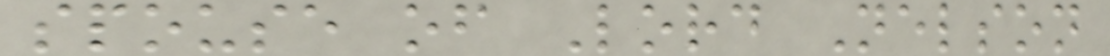spouse of Lord Nelson
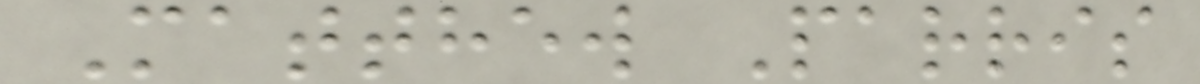Matthew Parris
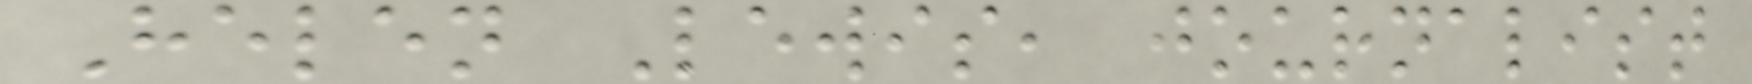Helen Lewis, journalist
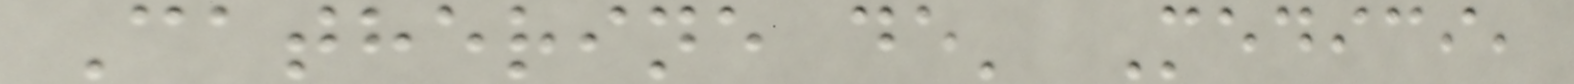Catherine de' Medici,
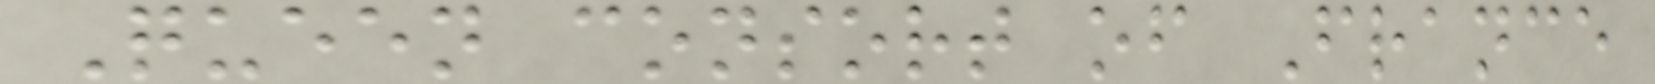Queen consort of France
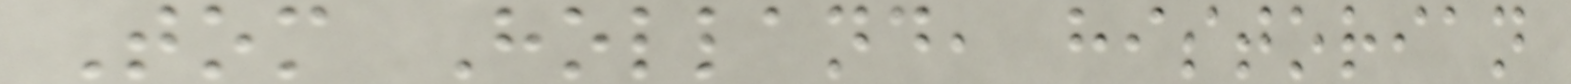Tom Holland, historian
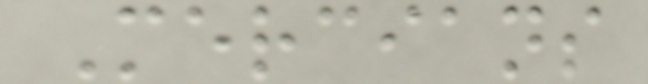Mercians
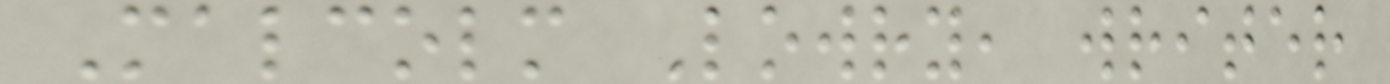Malcolm Lowry, writer
